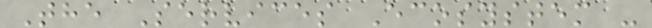The Services Ecosystem -
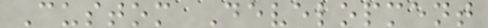Custom Development
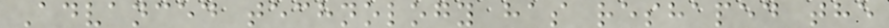Advanced technology has reshaped the
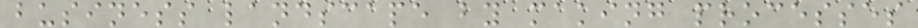business landscape by making processes
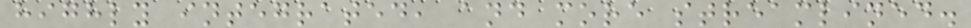highly integrated, and more streamlined.
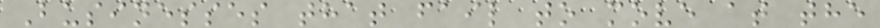Businesses that fail to move at the
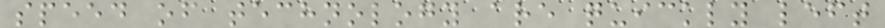speed of technology are quickly left
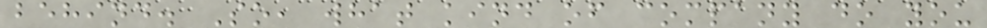behind. So, what kind of company do you
